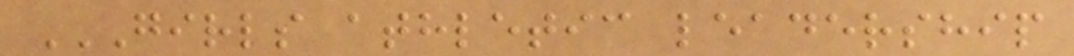GIRLS ATHLETIC LEADERSHIP
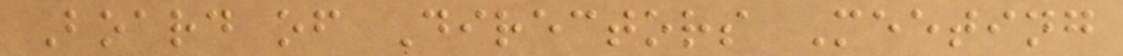Board of Directors Meeting
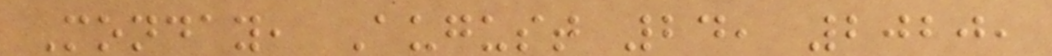Monday, August 24, 2020,
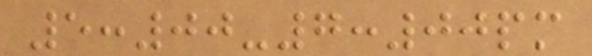5:00-7:00pm
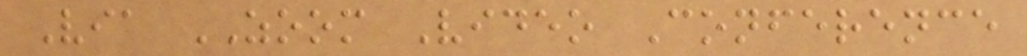Via ZOOM Video Conference
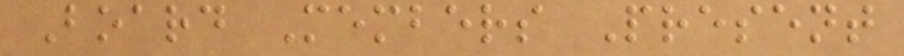Board Members Present
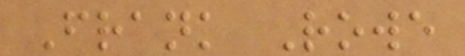Frank Rowe
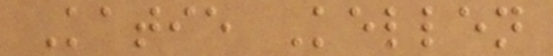Katie Kellen
